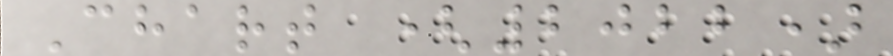Chart (2022)
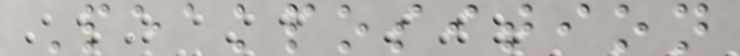Peakposition
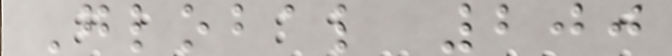Global 200
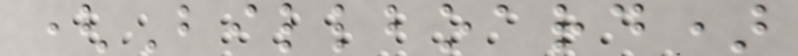(Billboard)
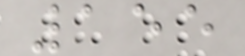155
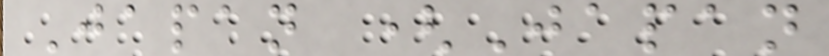Japan (Japan
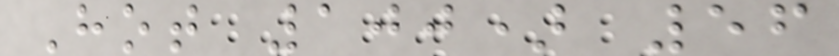Hot 100) 56
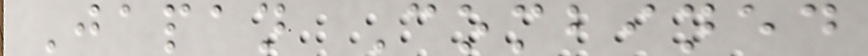Japan Combined
